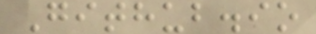Github.io
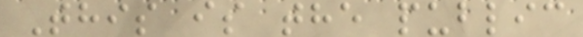This is the public
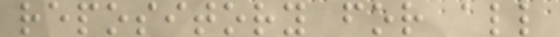repository for all
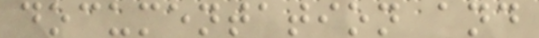documentation and
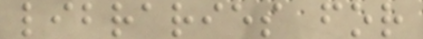libraries for
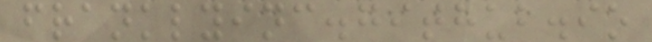franklyinc.github.io
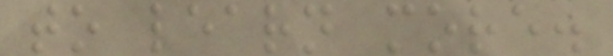to learn more.
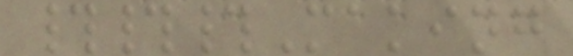###Making
